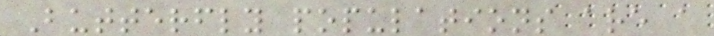Butterfly populations are a
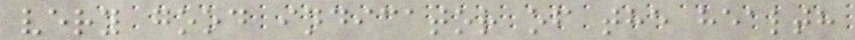very good indicator of the health
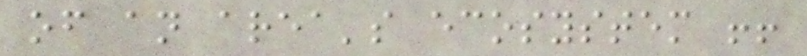of an area's ecosystem !!
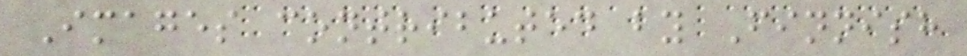Images contributed by Finnish
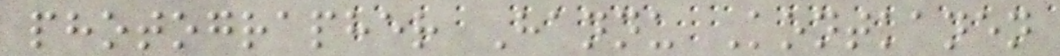photographer Hannu Kontkanen
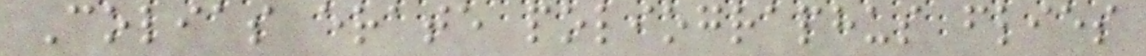Colias erate poliographus flies
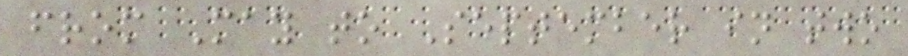from May to September in two
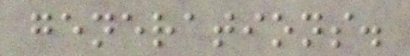generations.
